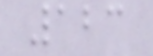123
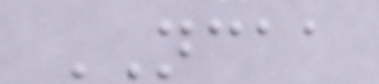NCAA
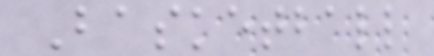Basketball
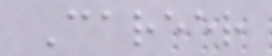Career
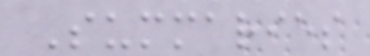Summaries
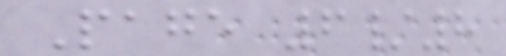Page 6/8
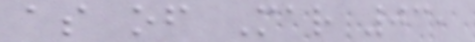as of Mar 03,
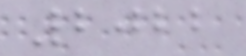2022
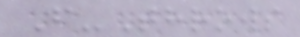F-Throws
